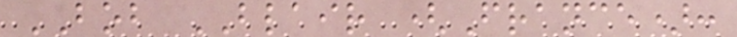BOB BLAIR (France):
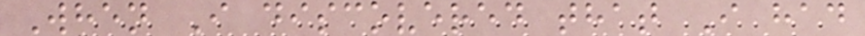When I discovered that I had
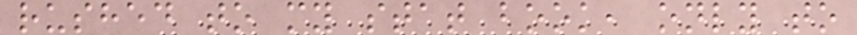rushed to my stat book, only to
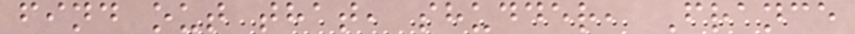find out that, shudder, France
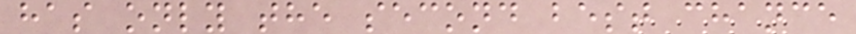has only the second best chance
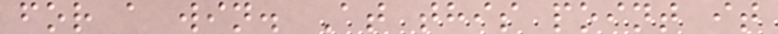for a win. At this point it
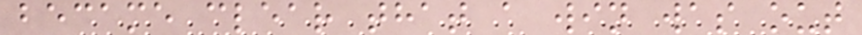became clear that a win was out
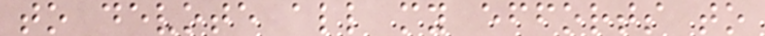to devote all my efforts to
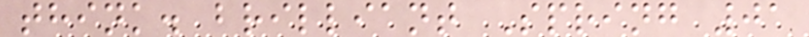think. brilliant Spring 01
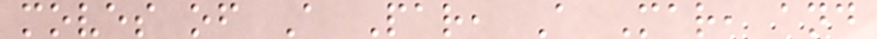moves of A Par, A Mar, and
